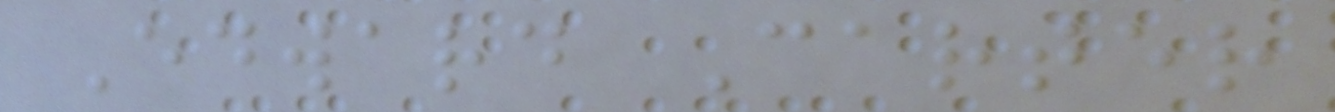Edward Carter
